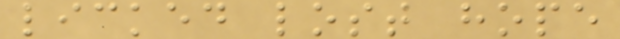licked lost hope
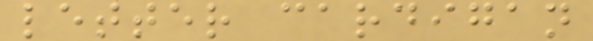letter cardigan
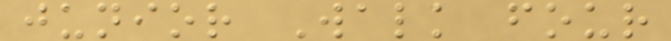junior Walk four
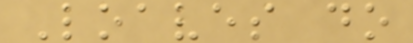Loaves do
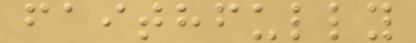faithfully
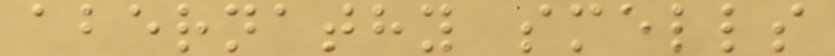abernathy smells
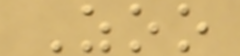Zoo
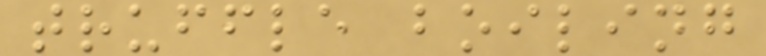truffle boiling
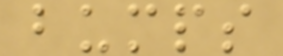bumps
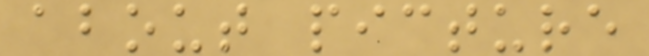about picture
